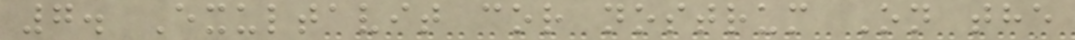7. Exultavit cor nostrum On the
